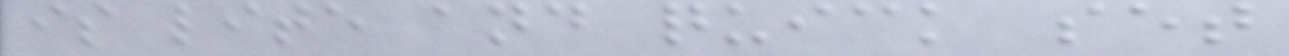is lite and quick set
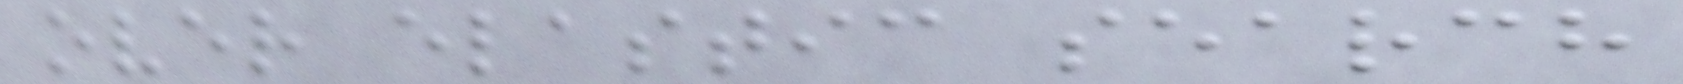over elastic search
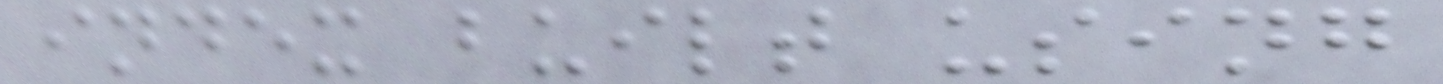index built using
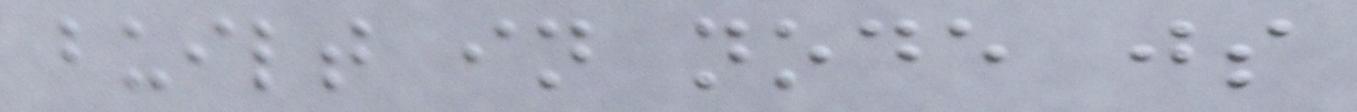built in node js
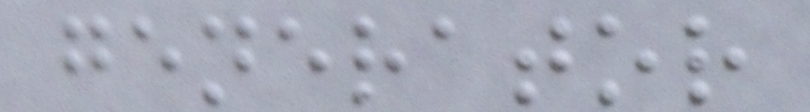generator
